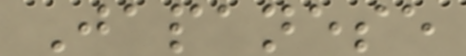Japanese
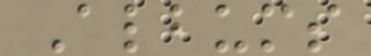Albums
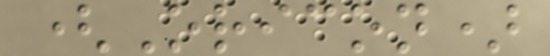(Oricon)
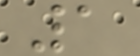1
